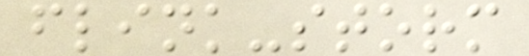flink-storm
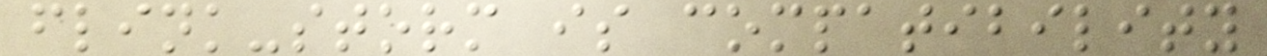flink-storm is compatibility
